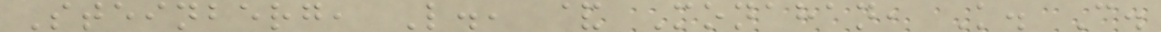Steinberg, L., & Monahan, K. C.
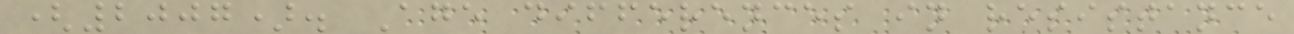(2007). Age differences in resistance
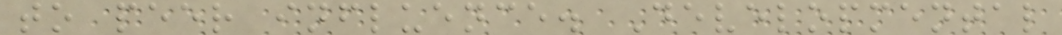to peer influence. Developmental
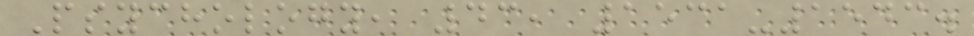Psychology, 43, 1531-1543.
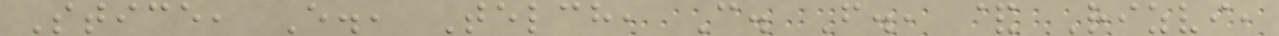Stice, E., Telch, C. F., & Rizvi,
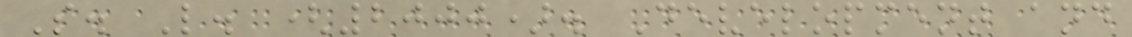S. L. (2000). Development and
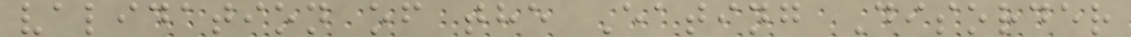validation of the Eating Disorder
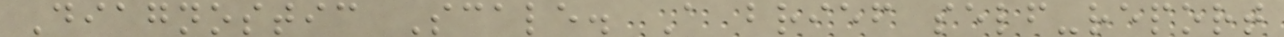Diagnostic Scale. A brief self-report
